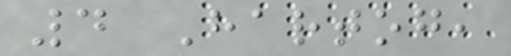4 Hartog,
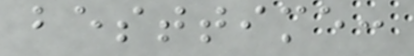besttime:
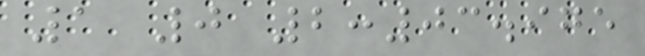1 0 2:03.975
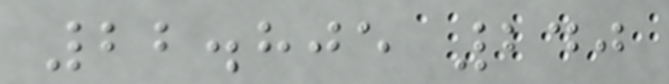22.805 240
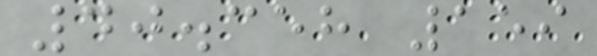40.358 159
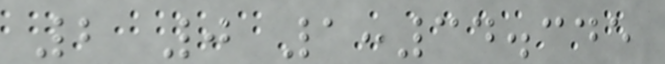2 0 1:34.345
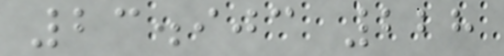23.903 228
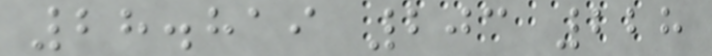28.819 203 228
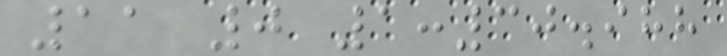11 0 1:30.988
